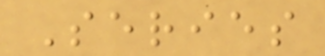Series
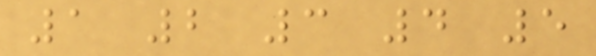1 2 3 4 5
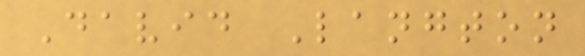David Langton
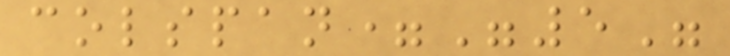colspan="5"
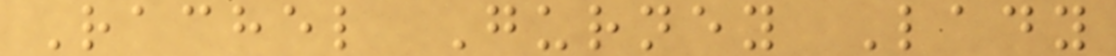Rachel Gurney Lady
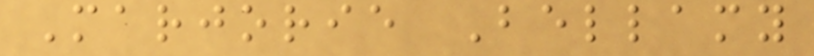Marjorie Bellamy
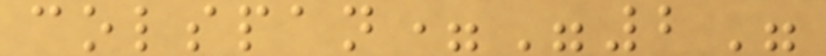colspan="2"
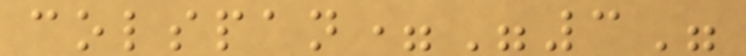colspan="3"
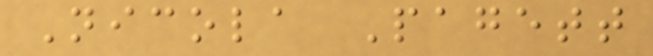Nicola Pagett
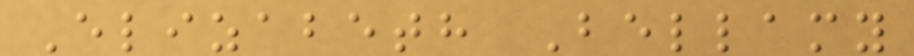Elizabeth Bellamy
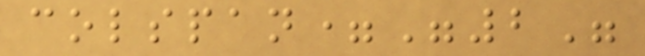colspan="2"
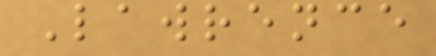Lawrence
